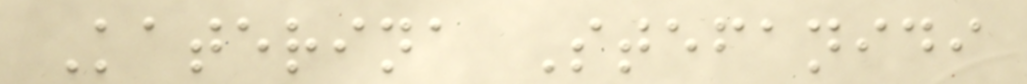Katerina Stefanidi
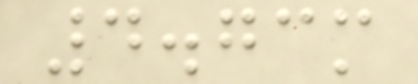4.73m
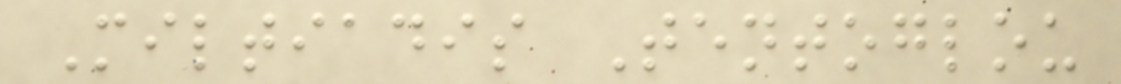Miltiadis Tentoglou
